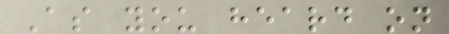As you heard on
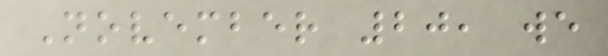November 20, we
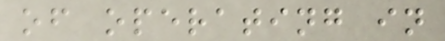of operating in
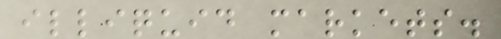illiquid markets.
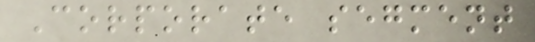Corporate segment
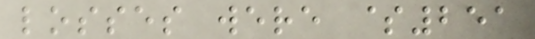losses were $251
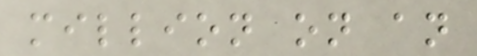million on an
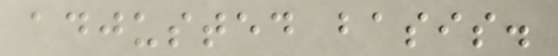adjusted basis.
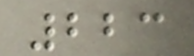223
